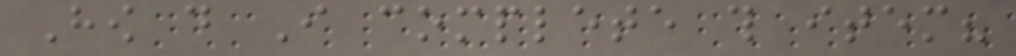How do I complete this item?
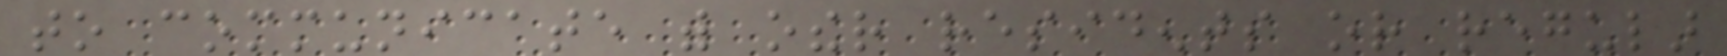to communicate with other residents or regular
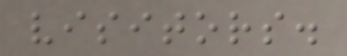visitors.
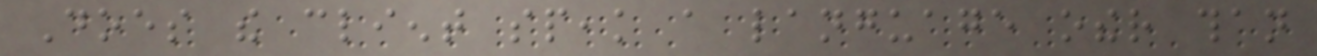Does the client speak a language other than
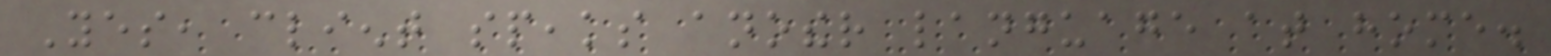Yes, client speaks another language at home.
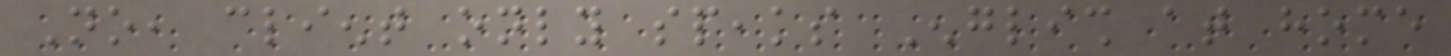No, client only speaks English at home
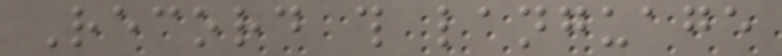Record this language
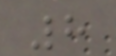8
